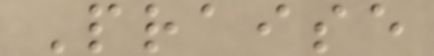Praise
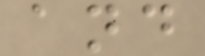and
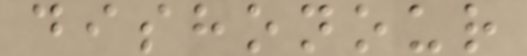dishonour
